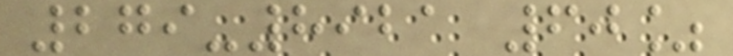279-8921 60%
